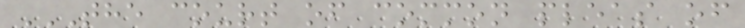THE COURT OF COMMON PLEAS OF
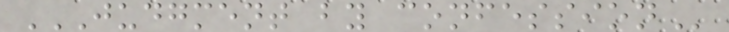JUDGMENT BY CONFESSION
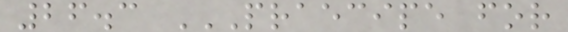26.3 PRAECIPE FOR
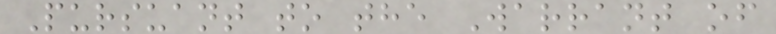Pursuant to the Warrant of
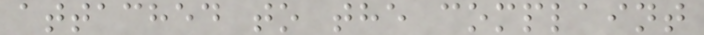attached to the complaint
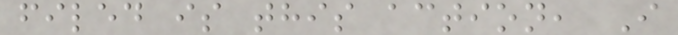filed is this action, I
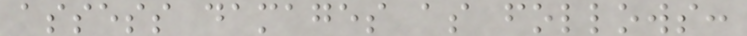assess damages as follows:
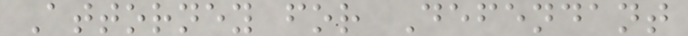Attorney for Defendant
